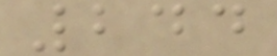244
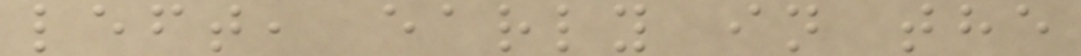left, early in the
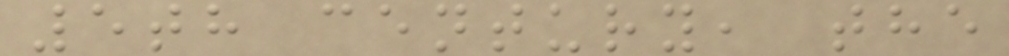5th century, the
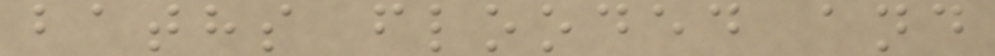baths flooded and
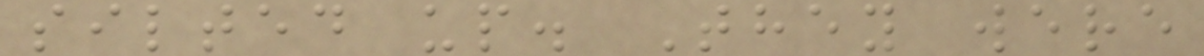silted up. They were
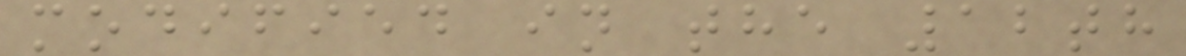modified in the 12th
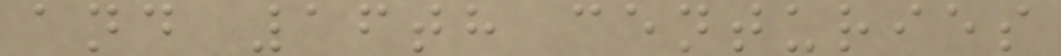and 16th centuries
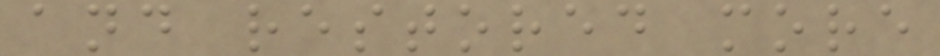and restored more
